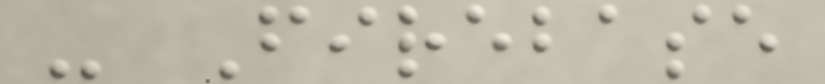- Firebase
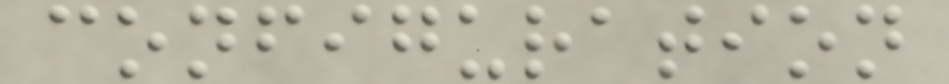configuration
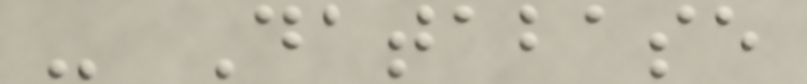- Database
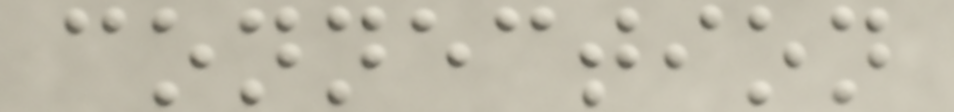connection
